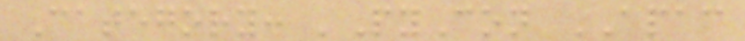Category: 'PyCon APAC
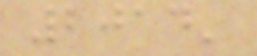2014'
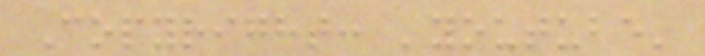Copyright: 'youtube'
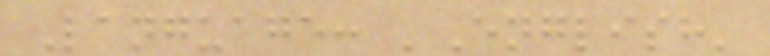Language: 'English'
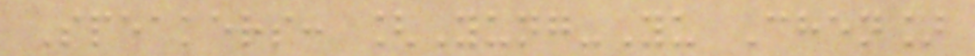Speakers: [Yung-Yu Chen]
